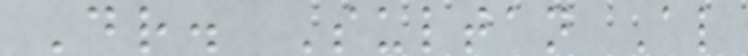Dr. Sultan Al
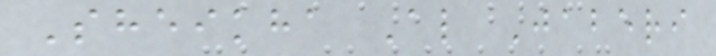Sheikha Al Jaberi
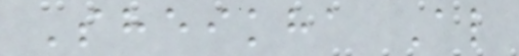Sheikha Al
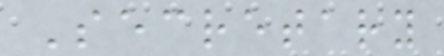Secretary
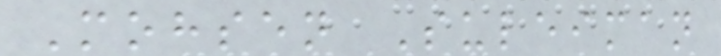Mohsen Suleiman
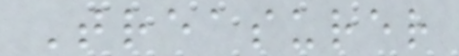Treasurer
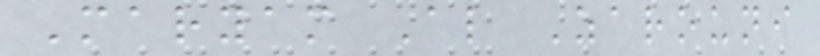Maryam Al Zarouni
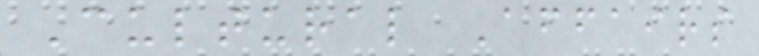Cultural Affairs
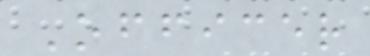Officer
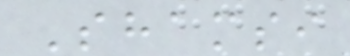Shamsi
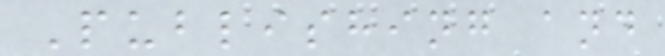Publishing and
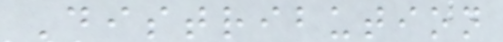Distribution
